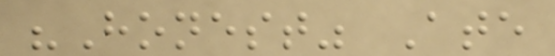"Honest" Ate
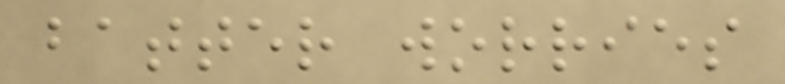batter worries
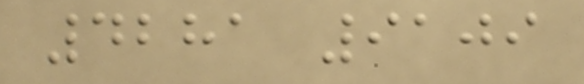4281 9109
